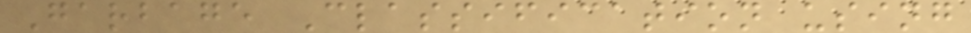Garbage Classification using
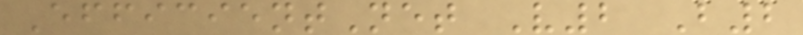EfficientNet V2 B2
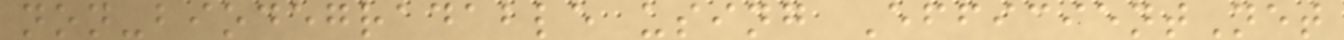non-biodegradable using EfficientNet
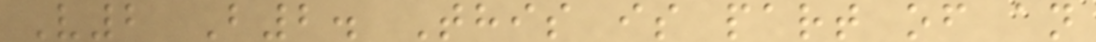V2 B2. This is part of an
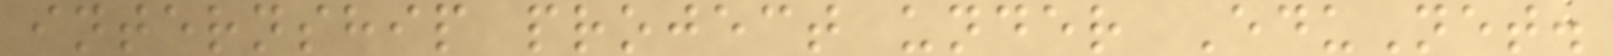internship project under EduNet.
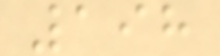198
